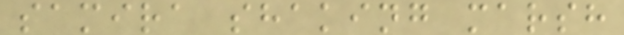samira shaking marsh
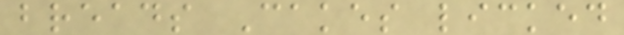breads Cakes licked
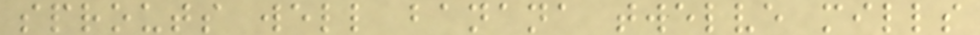sprouts well banana twelve mills
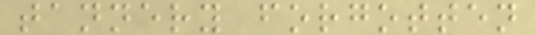tannery forgotten
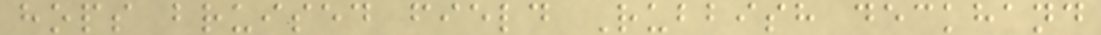hops bruised field Rubbish deckhand
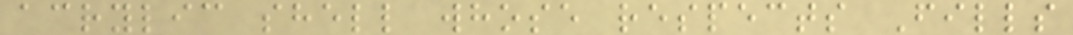acrylic shell whose respects Fills
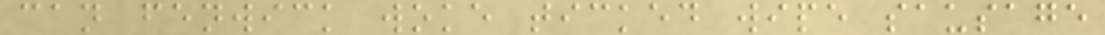can fenwick woke ticked wipe sausage
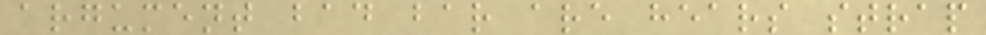argument bad bar are hears strap
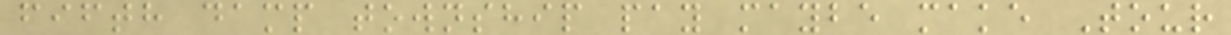fifth damp township pay maybe make Tour
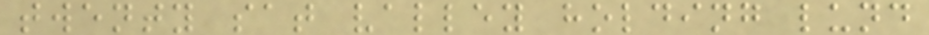twenty sat valley holding lund
